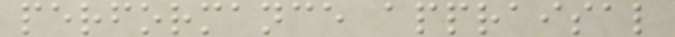performance appraisal
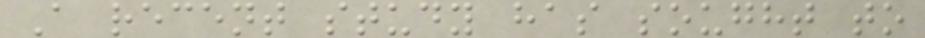A recent study has sought to
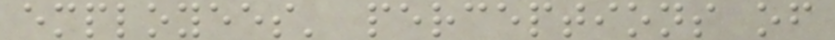employees' perceptions of
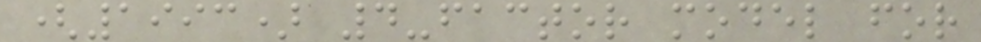(1993) 4-factor model for
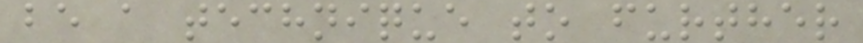be a technique to further
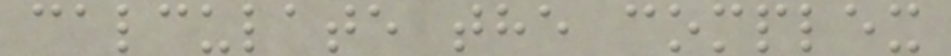calculate the complex
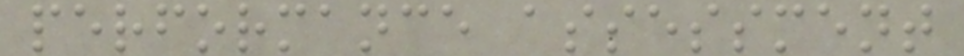performance assessment
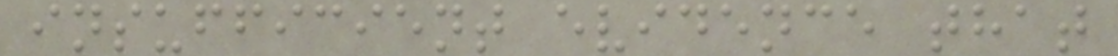insufficient evidence that
